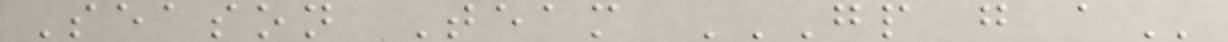Season Team GP G A
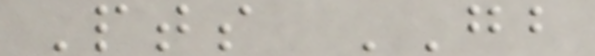Pts GB
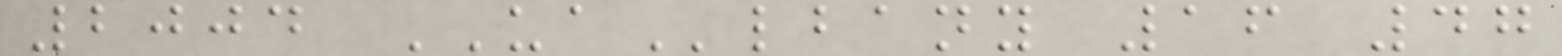2004 UAlbany 16 47
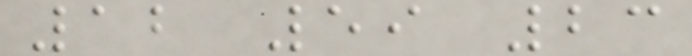12 59 23
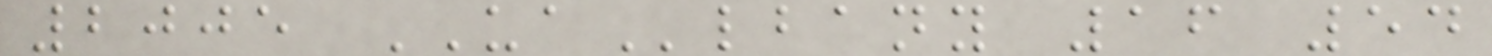2005 UAlbany 16 54
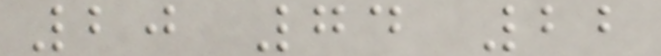20 74 22
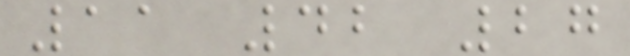11 42 27
